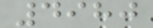4980
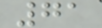71
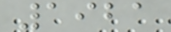1921
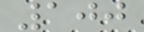100
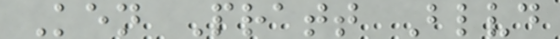Ken Pratt Blvd
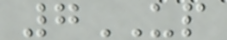7UP
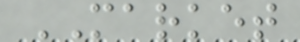MARKET
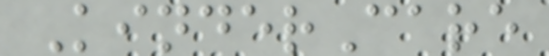KinderCare
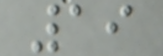19
